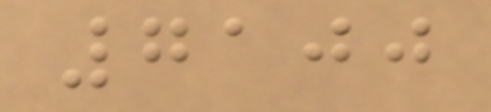7100
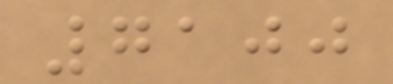7100
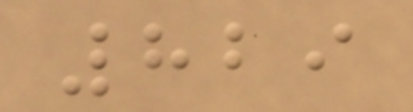829
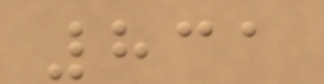831
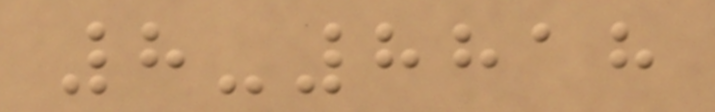8-8818
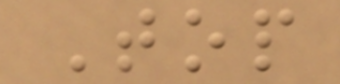Top
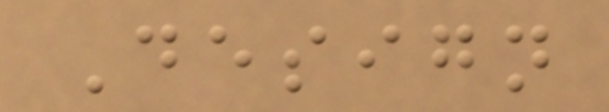Design
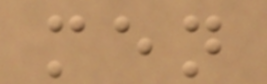men
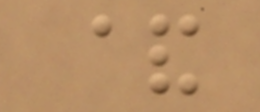&
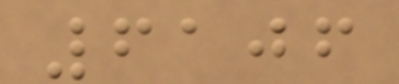6106
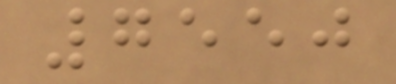7550
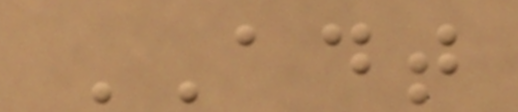ADT
